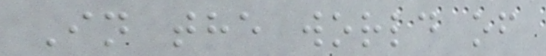In the world of
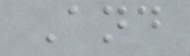And
